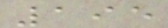195
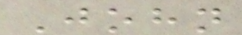John
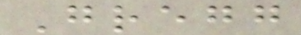Gregg
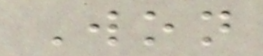Won
